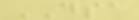DSA
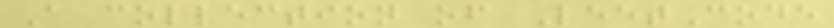A collection of LeetCode
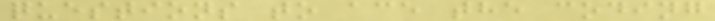questions to ace the coding
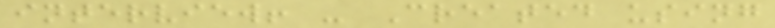interview! - Created using
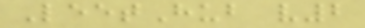LeetHub v2
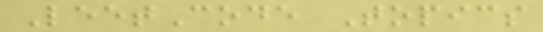LeetCode Topics
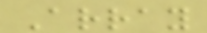Array
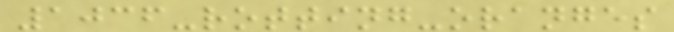1036-rotting-oranges
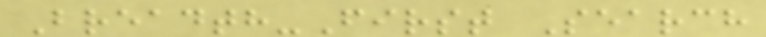Breadth-First Search
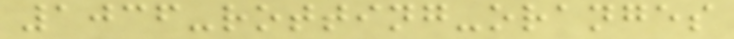1036-rotting-oranges
